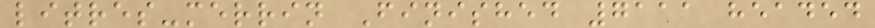litres-merrin Finished 7111 headed
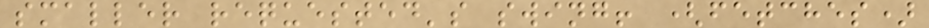smaller requested's swing! (fetches)
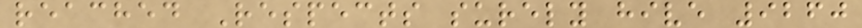reached Respects surely hive 9260
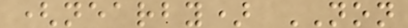(nearby) NON
